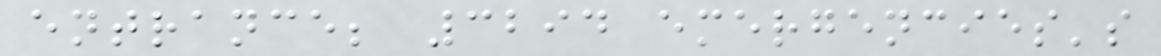entrance; 3294 emergencies's
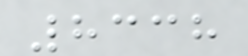8338
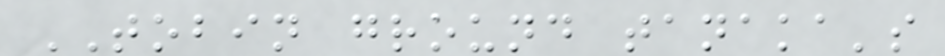TOBIN ground tanaka's
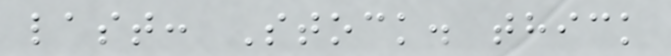last: Stock. thick
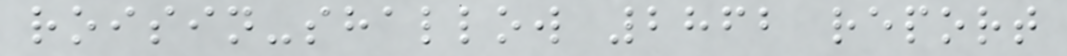roisin-shallow 2862 report
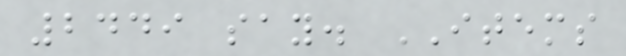2449 say. ITEMS
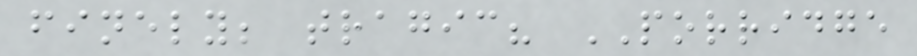finely; tragic? PORRIDGE
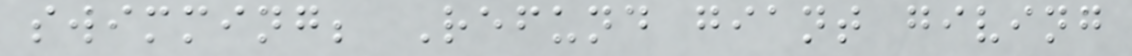swimming; Refund giant giving
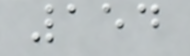154
